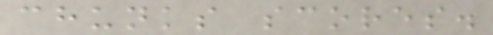chunks scores.
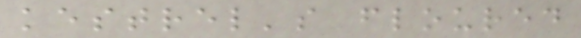kestrel's floured
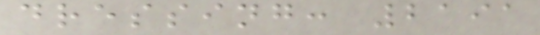dressing: 2191
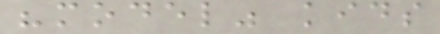"model" kids
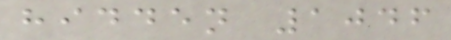hidden 1046
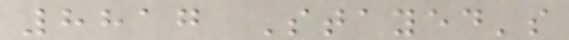8817 Stayed's
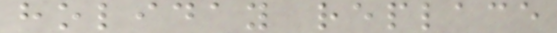holiday replace
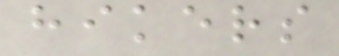hikers
